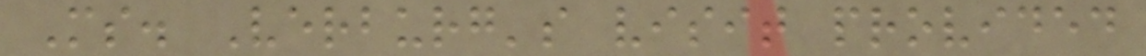Ms. Verburg's visit provided
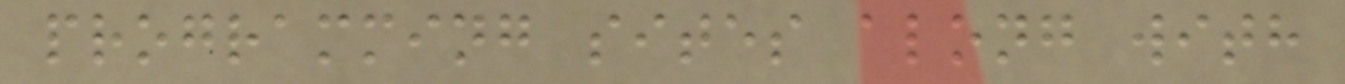programming sites along with
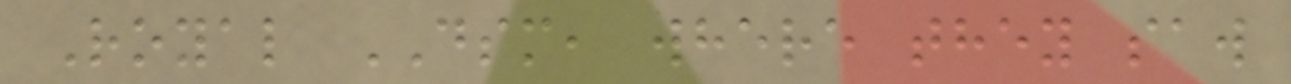Royal DSM, where they saw
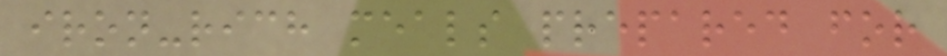iron-rich meals prepared for
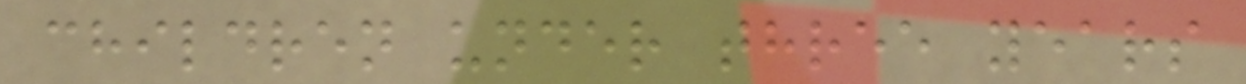children under three years
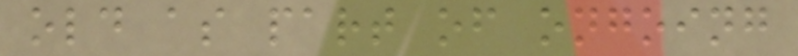old as part of ongoing
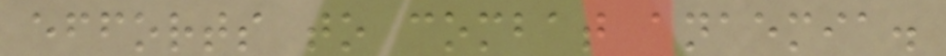efforts to combat anaemia.
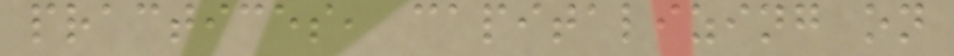practices, capitalizing on
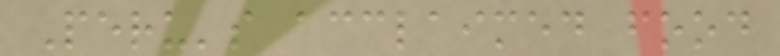Peru's acclaimed food
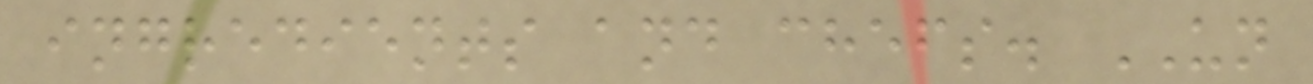ingredients and chefs. UN
